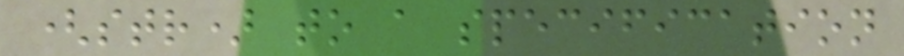(str) to a specification
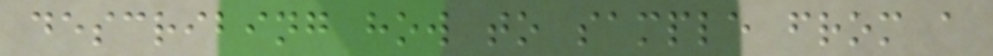describing how to sample from a
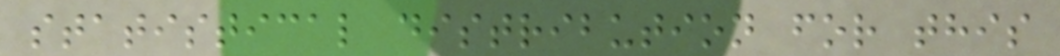statistical distribution for this
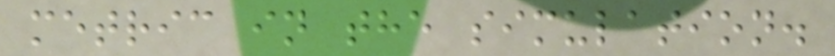metric in the simulation.
